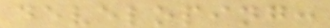developing:
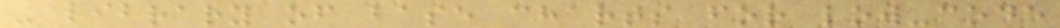- library of base charts for low-code
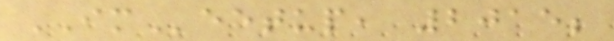IMeetup, 2015;
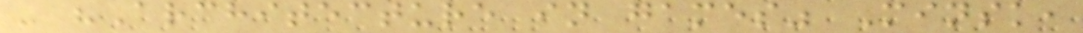- "Architecture in games" Minsk,
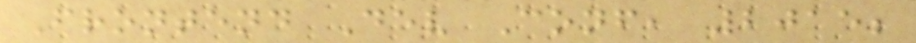Frontend Dev Conf, 2015;
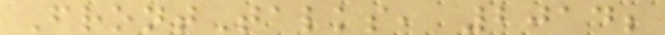FrontTalks, 2014;
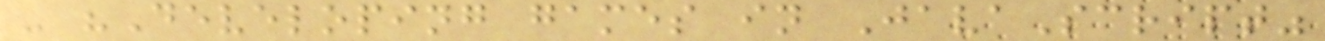- "Developing games in JavaScript"
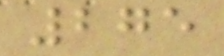275
